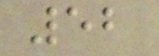52
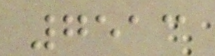7513
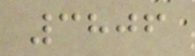3806
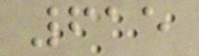615
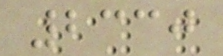2330
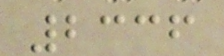2336
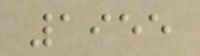1955
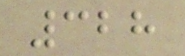328
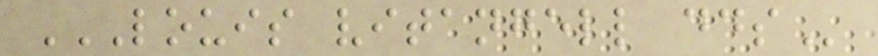LOUIS VITANGELL DDS
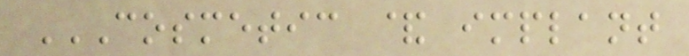COSMETIC & IMPLANT
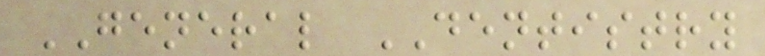GENERAL DENTISTRY
